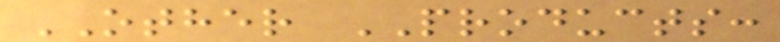OTHER PRODUCTS:
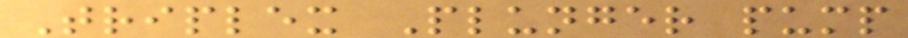Triplex Plunger pump
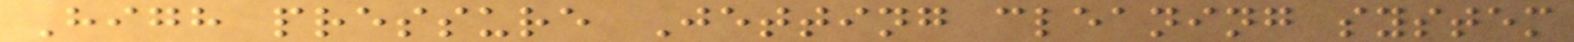High pressure Jetting cleaning system
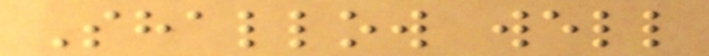Shallow well
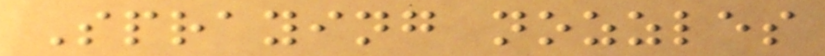Spraying nozzles
